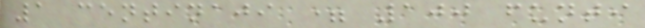1 centinaji = 100 funti
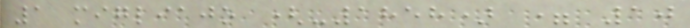1 migliajo (-1858) = 10
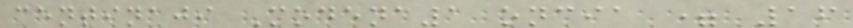centinaji Modena1 oncia = 16
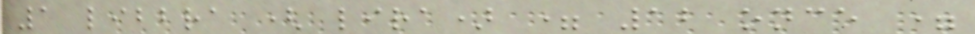1 libbra ( lira) = 12 once =
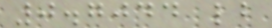0.7044 lb
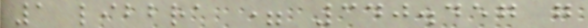1 libbra = 340.457 g
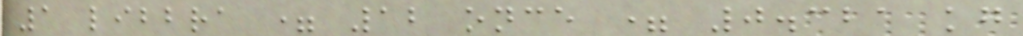1 libbra = 12 once = 0.321 kg
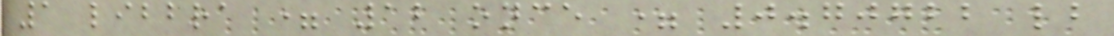1 libbra = 12 once = 0.70722 lb
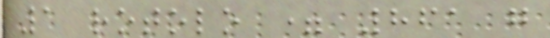1 rotolo = 861 g
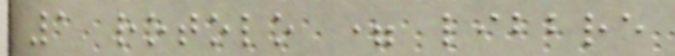1 rotolo = libbre
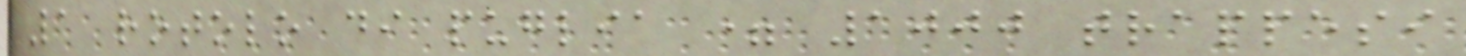1 rotolo di puglia = 1000 trappesi
